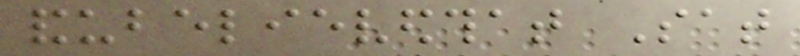andubelievedthat Sat
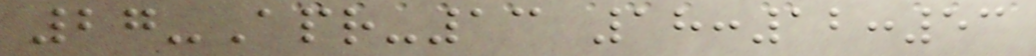27-Apr-13 18:12:53
